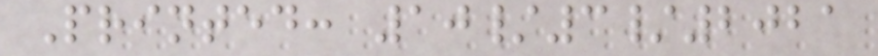Printed: 10/3/2021
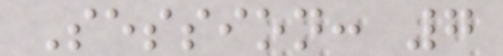Session: 7
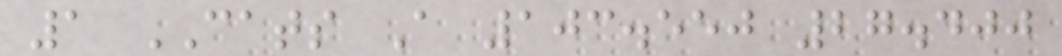1 CATS A 103.550 27.400
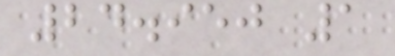24.950 1
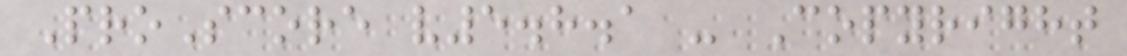ProScore v5.8.1 - Copyright
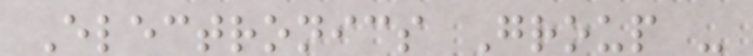Electronics Group -
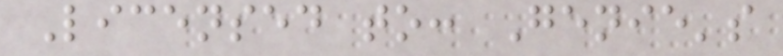Licensed to: Genie's
